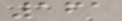161
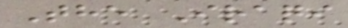The Iraqi
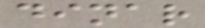dinar
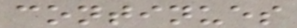continues
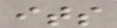its
